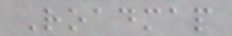Roadmap
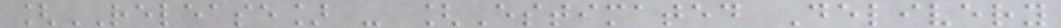[RELEASE] - [Estimated Delivery
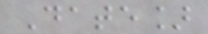Date]
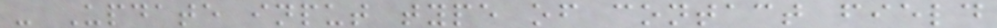- Update input type of contact field
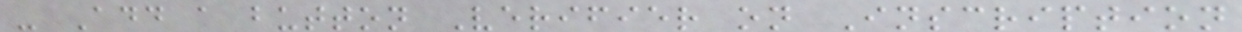- Add a button Verifier on Inscription
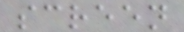screen
